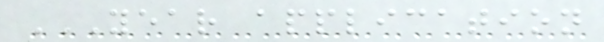YEAR APPLICATION
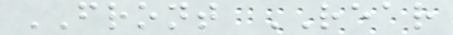FRONT REAR
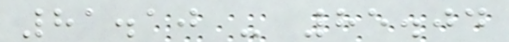81.10 - 85.04
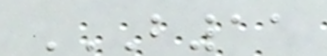B11
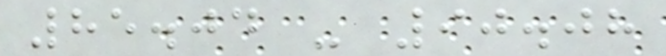85.04 - 90.08
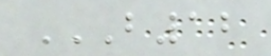B12
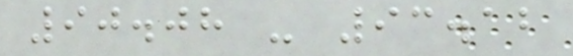90.08 - 93.12
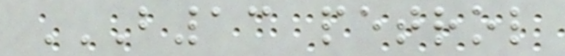B13 PETROL
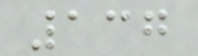137
